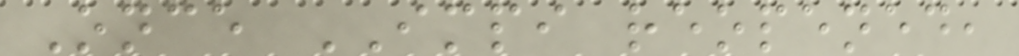Once IMPI reopened,
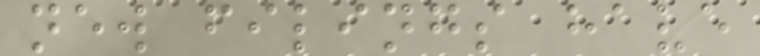new filings have
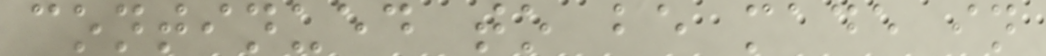continued to be made in
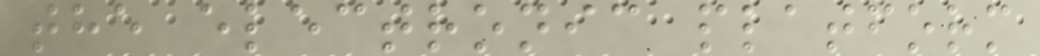the electronic platform
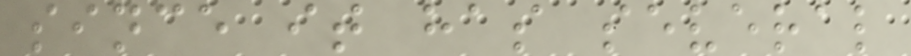since it has several
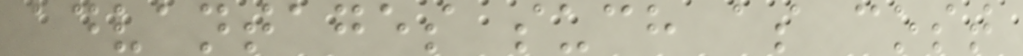advantages such as cost
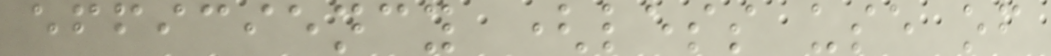efficiency (less use of
